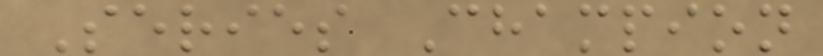Series Champion
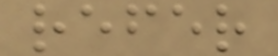refer
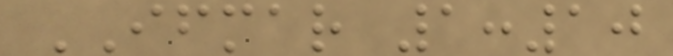IFMAR 1:10
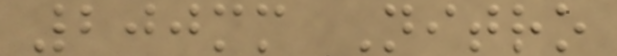200mm Nitro
